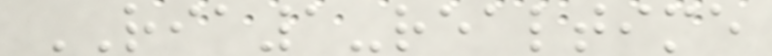RIA1-realtime
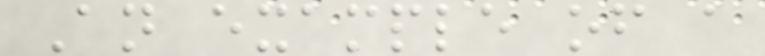An example of a
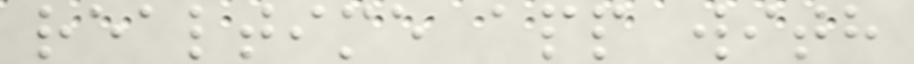realtime app with
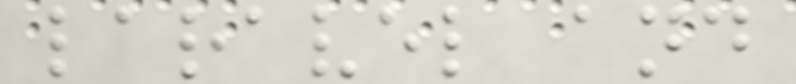laravel and
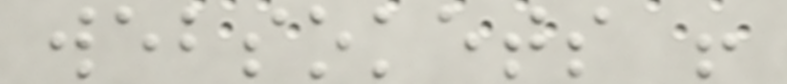websokets !
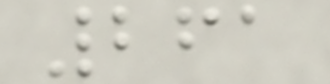261
